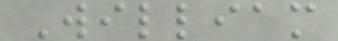William
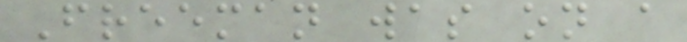Freeman was on a
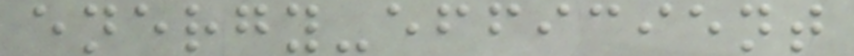energy-efficient
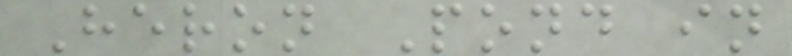Heron Pond in
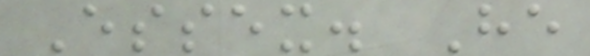Essex. He
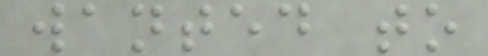wanted to
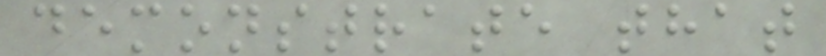demonstrate that
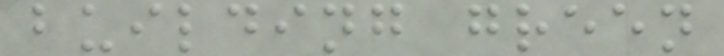building green
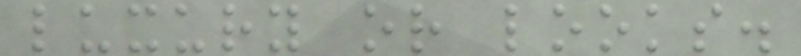luxury or looks.
